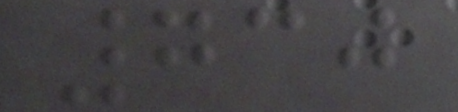730
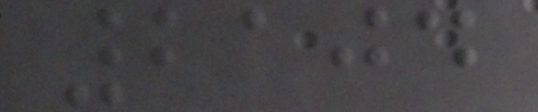2104
